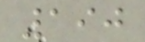190
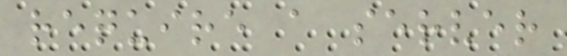require a server
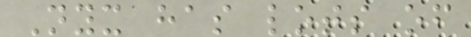Nyx has lots of
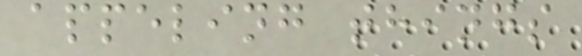appeling things
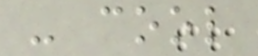- cool
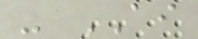- AI
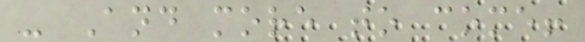- And more to come!
